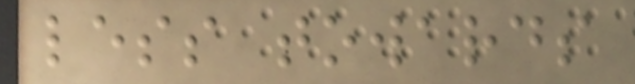less towards
